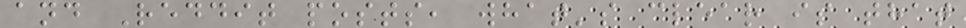and Reddit posts, what's clear is that
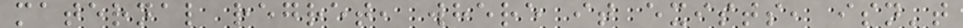maternal regret, where it exists, isn't
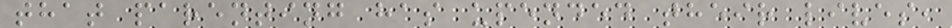that parenting has upended their lives,
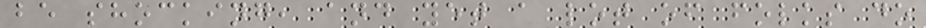be shocking, and yet a lot of folks do
